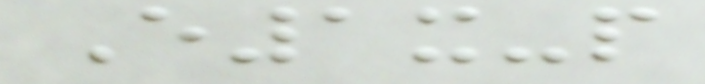E1x-p
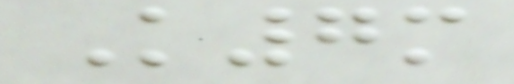K7m
